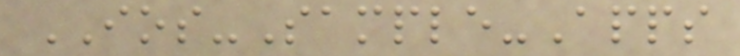IOS-Sample-Apps
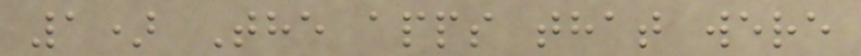1) The apps that were
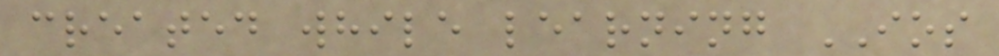created while learning IOS
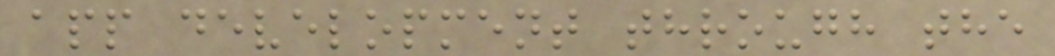app development through the
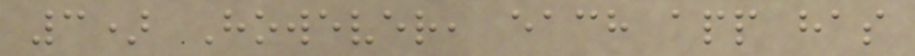3) However, each app has
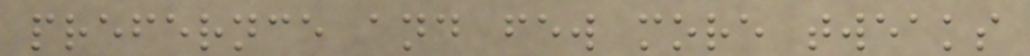prefernce and few more tweaks
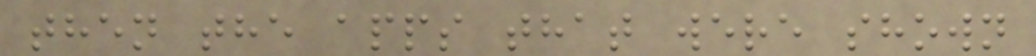then the apps that were shown
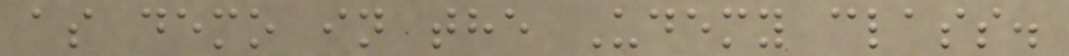as demo in the Udemy class.
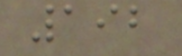192
